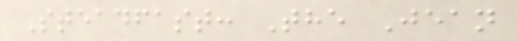Steadfast: The Jean
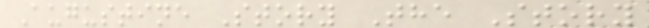Augustine Story The Story
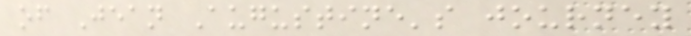of Jean Augustine's journey
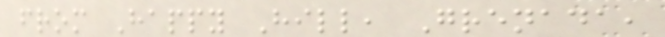from Happy Hill, Grenada,
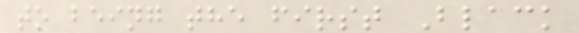to being the first Black
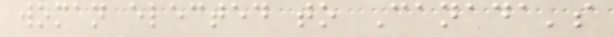woman elected to Canada's
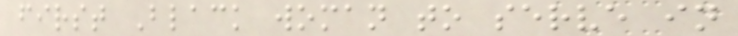first Black woman to serve in
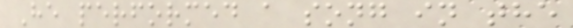He performed a song in the
